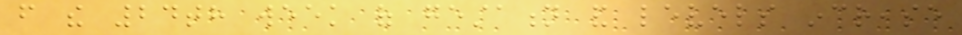from the 24th week of gestation and levels increase
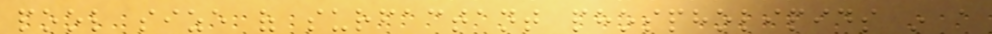pool size of surfactant phospholipids in a
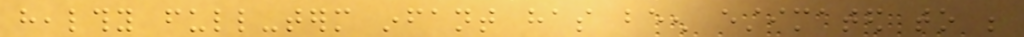healthy full-term infant has been estimated to be
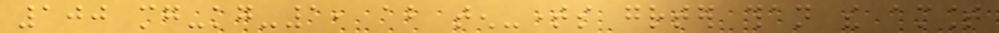100 mg-kg-1, about ten-times greater than the amount
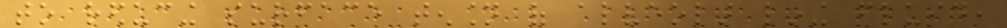to reducing surface tension of alveolar lining fluid,
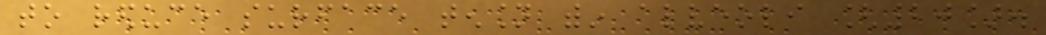to reduce surface tension within alveoli [20].
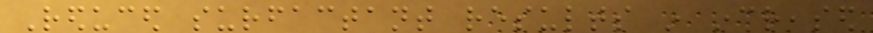Reduced surfactant results in increased
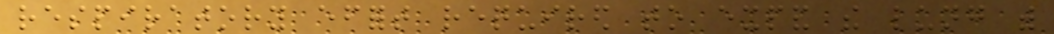respiratory effort required to expand the lung with
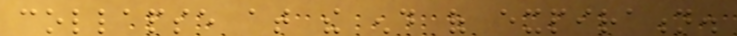collapse at the end of expiration.
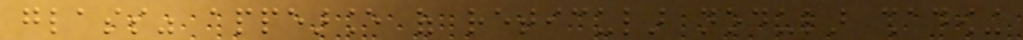glass" appearance of reticular nodular shadowing
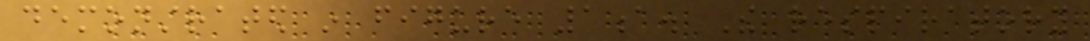demonstrated in figure 1a. The respiratory
